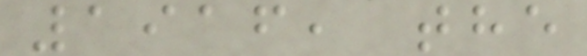1916, the
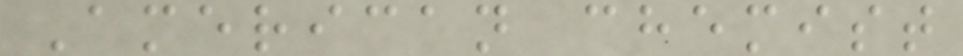American chemist
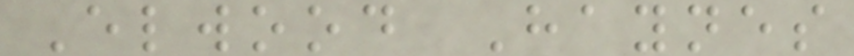Elwood Haynes
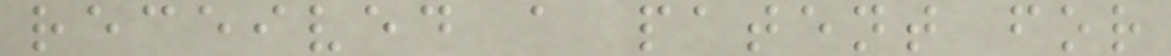received a patent for
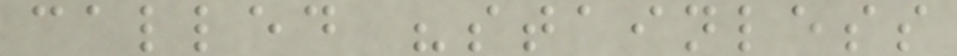called "stainless
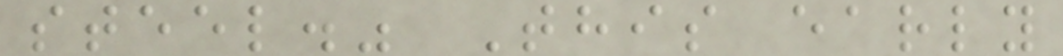steel." This early
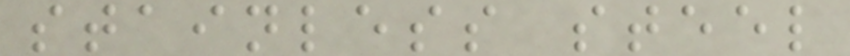stainless steel
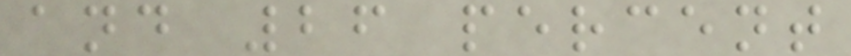and 26 percent
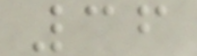36
